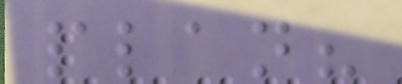plan?
